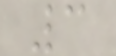3
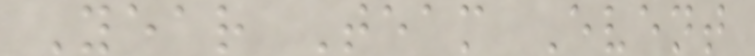Year Team Event
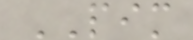PIM
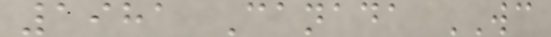1981 Canada WC
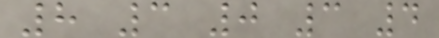8 3 0 3 4
